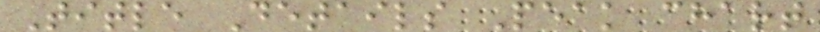Title Details Peak chart
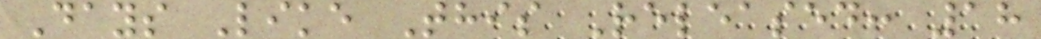Days Like This Released: 18
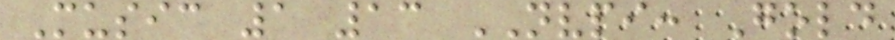Music 1 13 NVPI: Gold
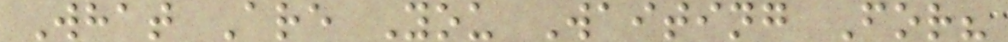What Are You Waiting For?
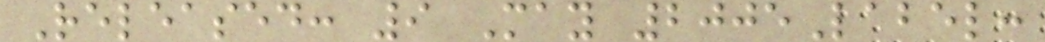Released: 9 May 2005Label:
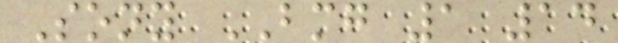Sony BMG 1 14
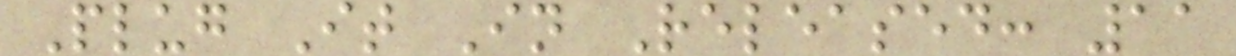Plug It In Released: 11
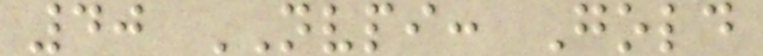40 NVPI: Gold
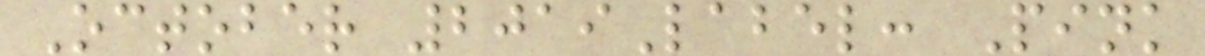October 2019Label: Pink
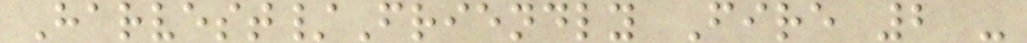Harvest/Friendly Fire 2 -
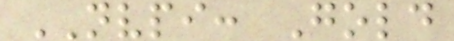NVPI: Gold
